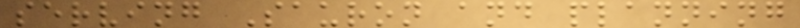serving Sauron and planning
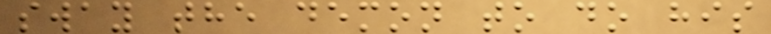sway the demon to do his
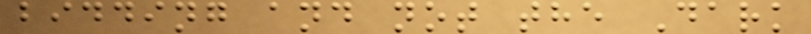bidding and not the Dark
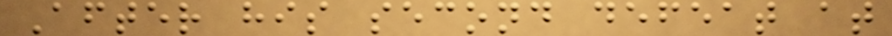After his second defeat at
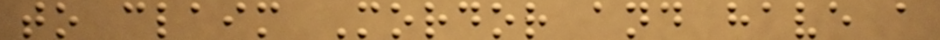to claim Mordor and have a
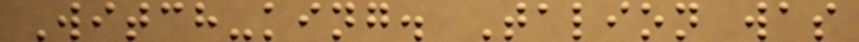Witch-king. Talion was
